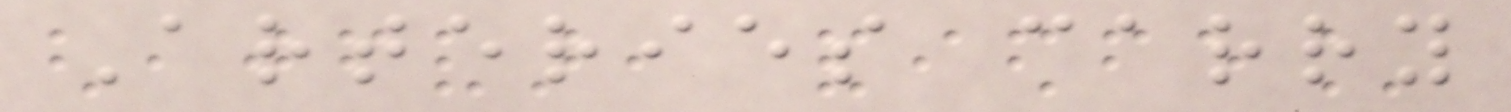Arteries carry
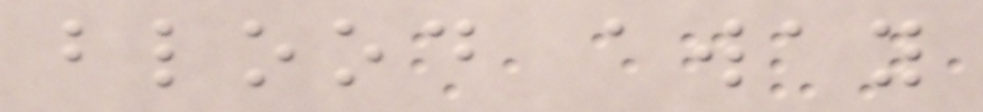blood away
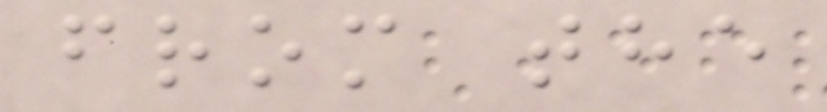from the
